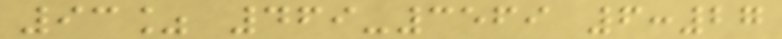93% 469-3569 6:27
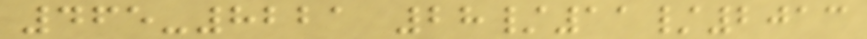465-8221 28/11/2013
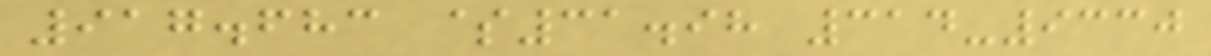917.683 $31.98 314-9330
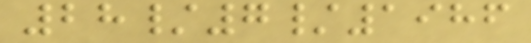28/7/1986
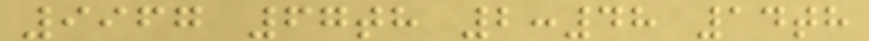9967 67th 2:48 14th
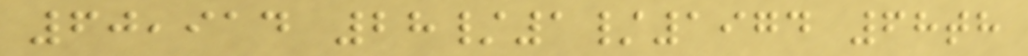60,914 28/1/1974 68th
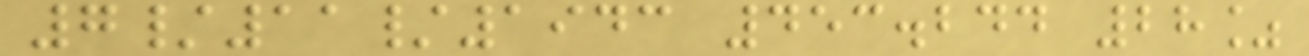7/11/1943 453.244 28%
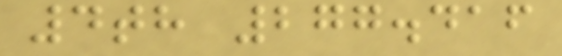4th 277.416
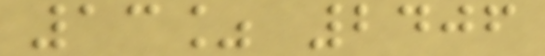13% 2406
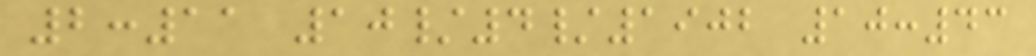2:11 10/4/1902 10:43
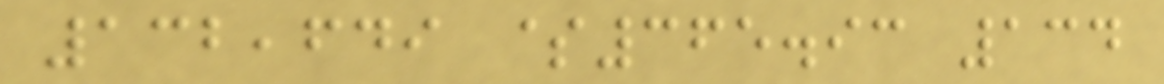132,649 $365.93 134
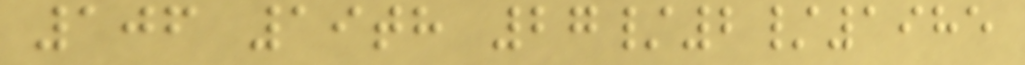106 19th 27/2/1985
